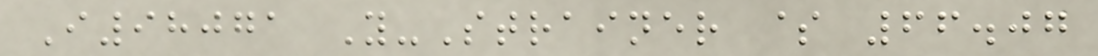I98071 Y-Strainer $ 66.07
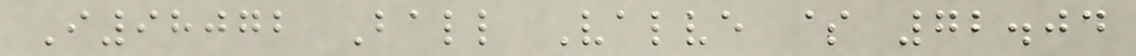I98072 Ball Valve $ 72.04
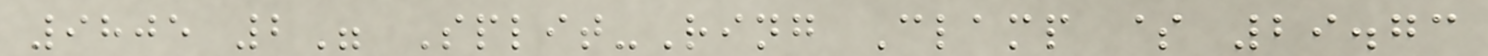9805 2" Split-Ring Clamp $ 29.73
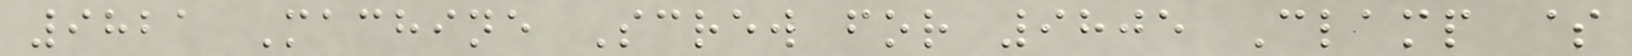9821 Machine Screw for 9805 Clamp $
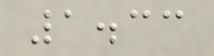1.33
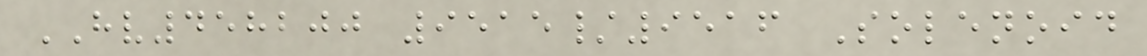HV458200 9515/9516 Solenoid
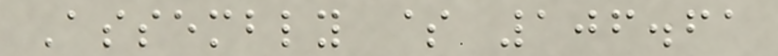Assembly $ 106.61
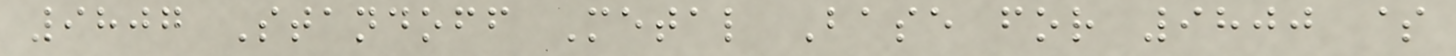9807 Standoff Metal Base for 9800 $
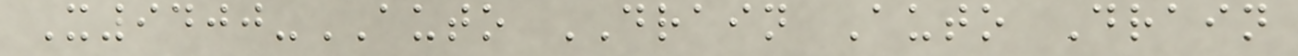X9400-AUTO DRAIN Auto Drain
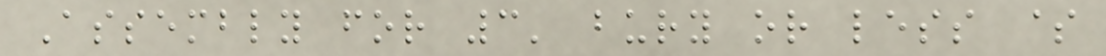Assembly for 3' bury or less $
